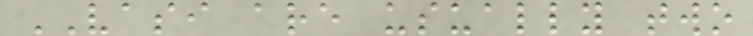VASI are usually two
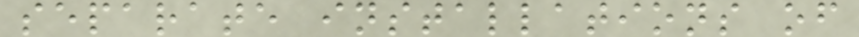separate installations of
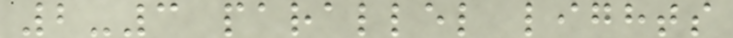2-3 parallel lights
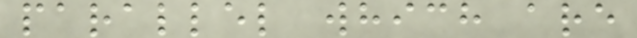parallel which are
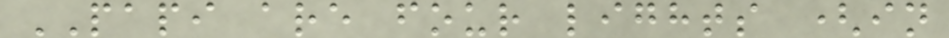PAPI are four lights (in
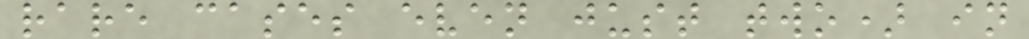rare cases even just two) in
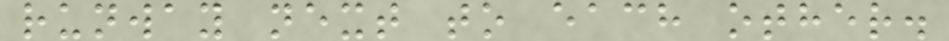runway next to each other.
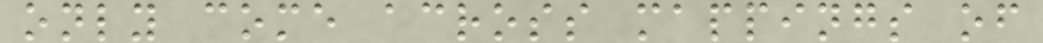only come across mappings of
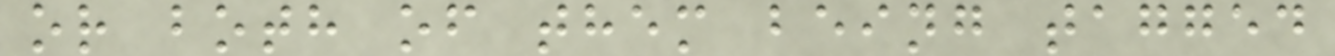or both of them being tagged
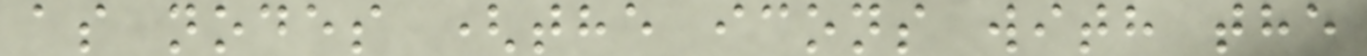as nodes (the icons with the
